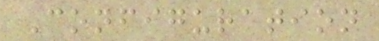Configuration
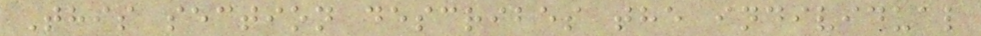This section describes the individual
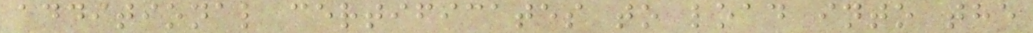additional certificates to load into the
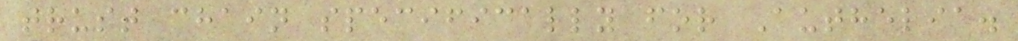trust chain specifically for Authelia.
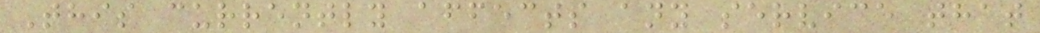This currently affects any service that
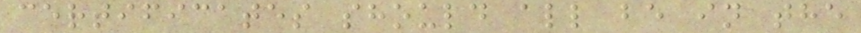certificates should all be in the
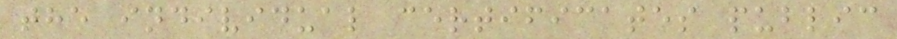the individual certificates public
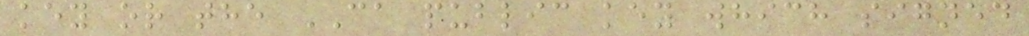key or the CA public key which signed
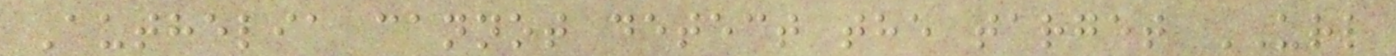Authelia cannot detect the target URL
